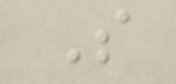S
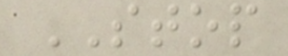STOP
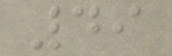49
